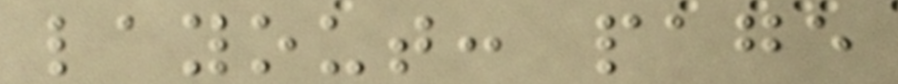layout: page
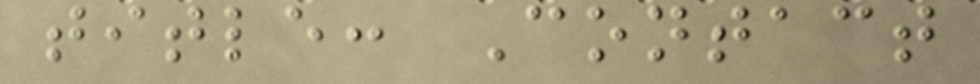title: Contact
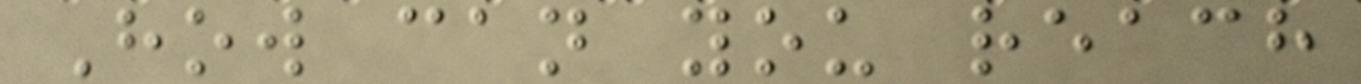How can you reach
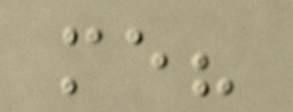me?
